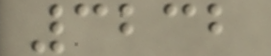3232
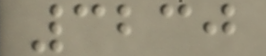3230
